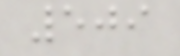509
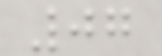07
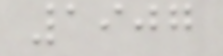1907
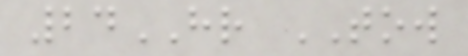24HR TOW
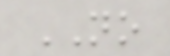NO
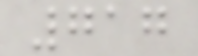717
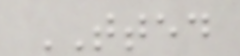TTED
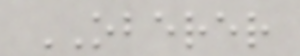OBERER
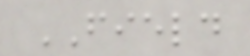FIELD
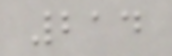214
